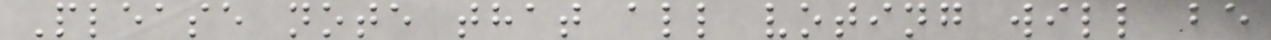Please note that all voting will be
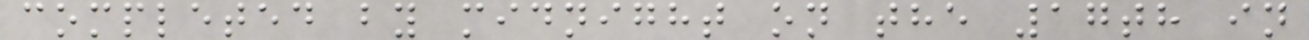completed by midnight on the 17th in
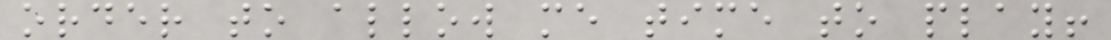order to allow me time to play!
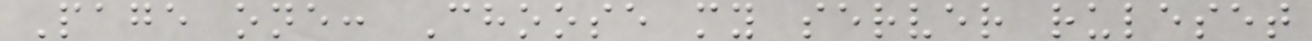Page one: Choose my server ruleset
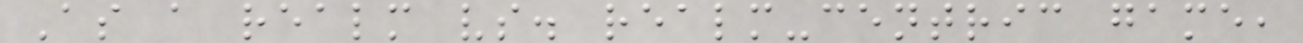As a realm vs. realm-centric game,
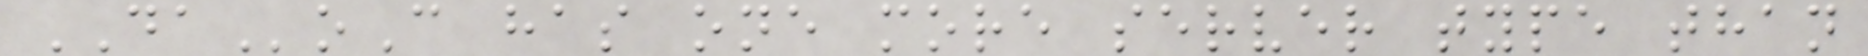DAoC has one more server type than
